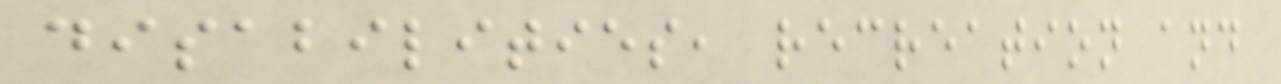disabilities, recreation and
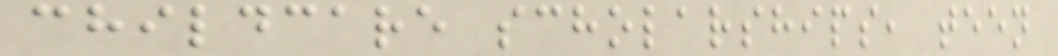childcare scholarships, teen
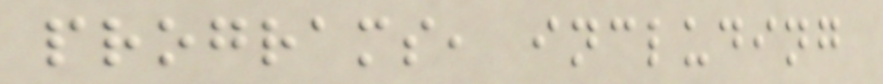programs, including
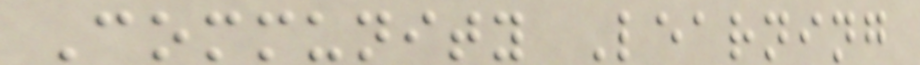Community Learning
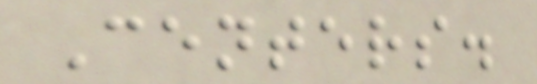Centers.
